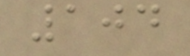104
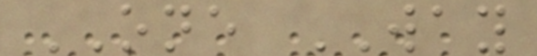ONE WAY
